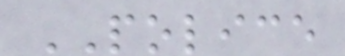POLICE
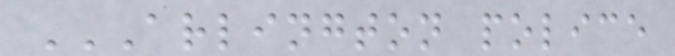ARLINGTON POLICE
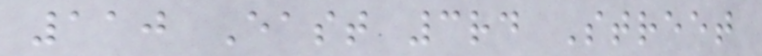110 East 3rd Street
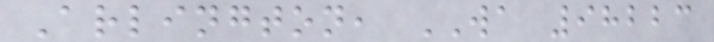Arlington, WA 98223
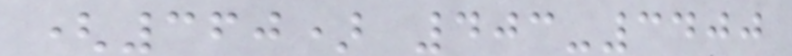(360) 403-3400
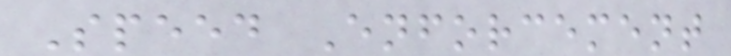Speed Enforcement
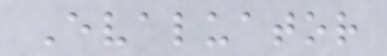Evaluator
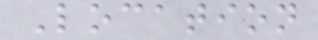Location
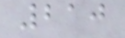210
